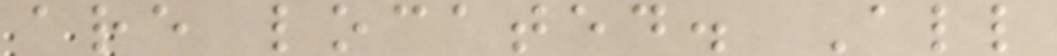are located. All
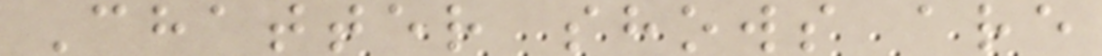Chatter shows are
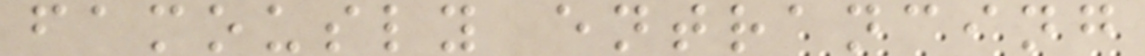famously entrancing
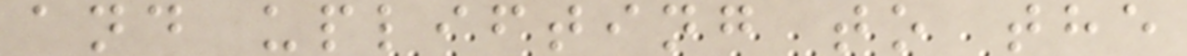and uplifting to the
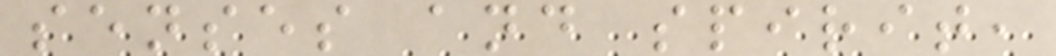senses and spirit,
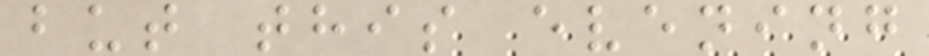but this evening
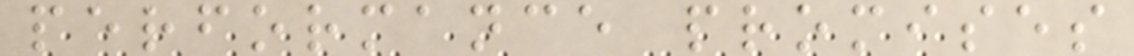performance promises
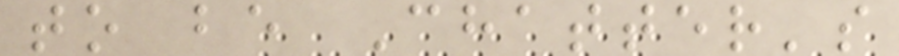to be Chatter's
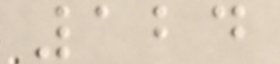124
